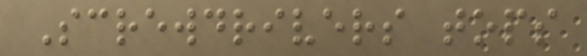Screwdrivers tops
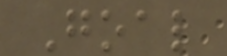Goal
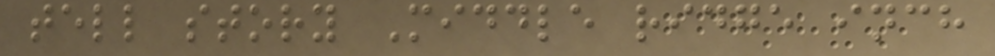tell story Middle ridge inch
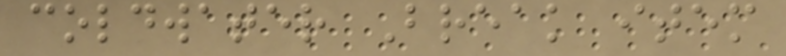coldwater Break item
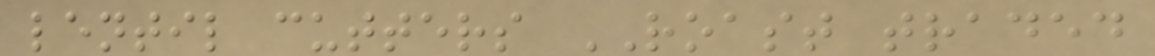lentil cutters ROAST traded
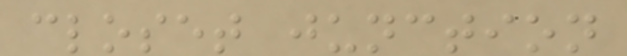closet junction
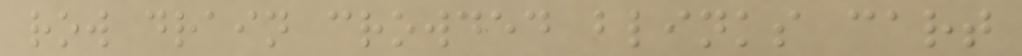row drain crowded blinks cart
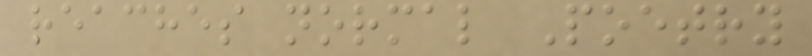reaches normal Poetry
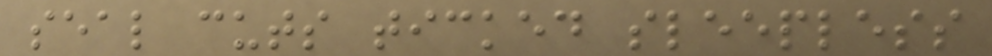seal cuts ticked sleepless
